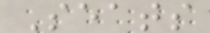Seats
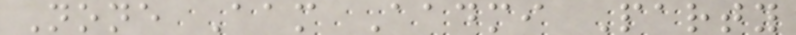None Aam Aadmi Party
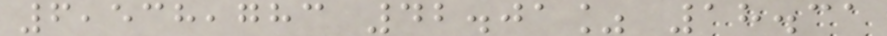6,538,783 42.01% 18.31
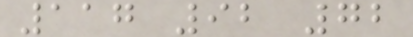117 92 72
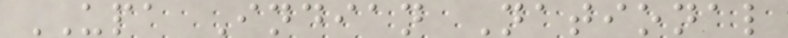UPA Indian National
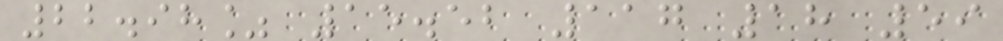22.98% 15.52 117 18 59
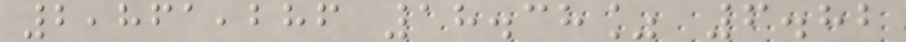2,861,286 18.38% 6.82
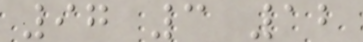97 3 12
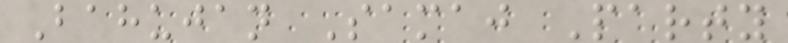Bahujan Samaj Party
